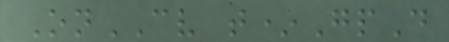OnCV t*GpD
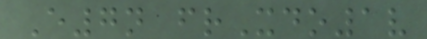E7n frXdo1v
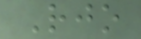Rjo
